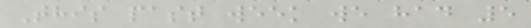This past week we had 5
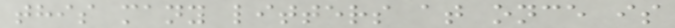this many litters at once is
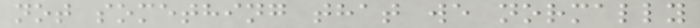not something that we normally
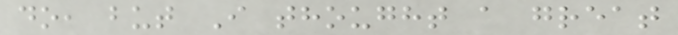do, but I thought a great
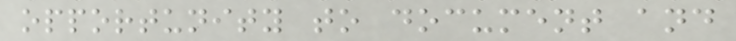opportunity to document and
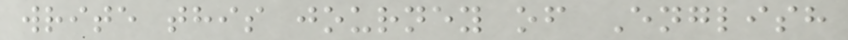write this journey of English
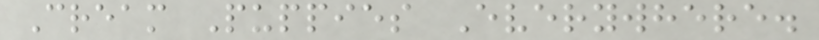Cream Puppies Everywhere.
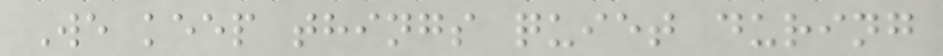We keep things quiet during
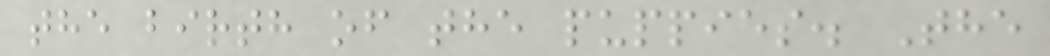the birth of the puppies. The
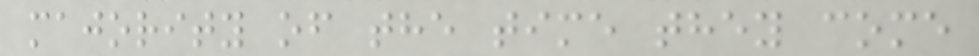majority of the time they come
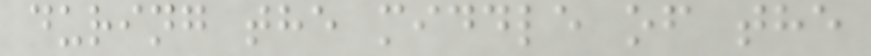during the middle of the
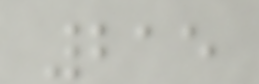215
